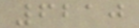6210
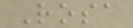Rosa
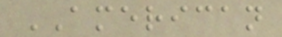AMERICAN
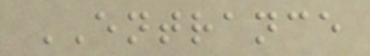ENTRANCE
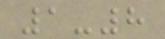1-8
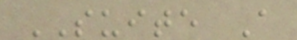SUITE A
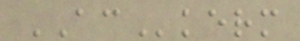ACkerm
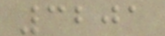3201
